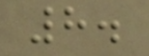8.
